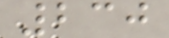230
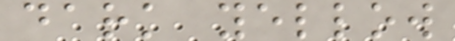dark yellow
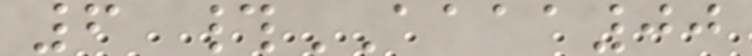6 #AAAA00
